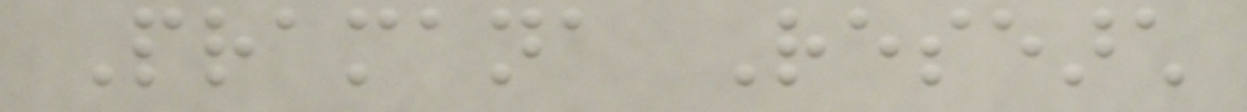Pramana Research
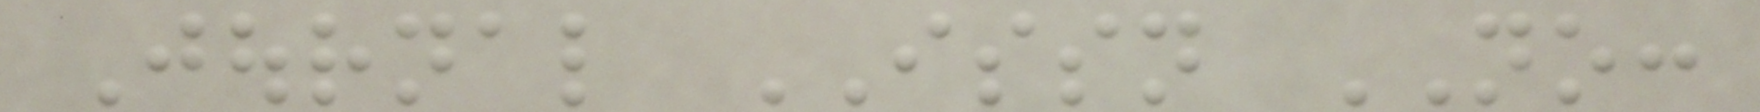Journal ISSN NO:
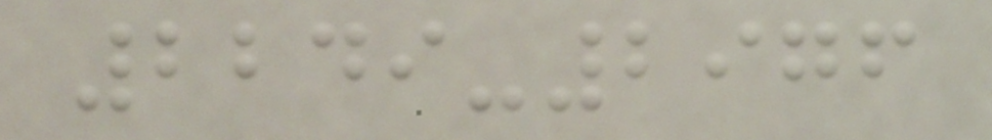2249-2976
